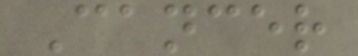Cancer
